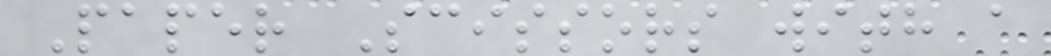Paper Scissors with a
